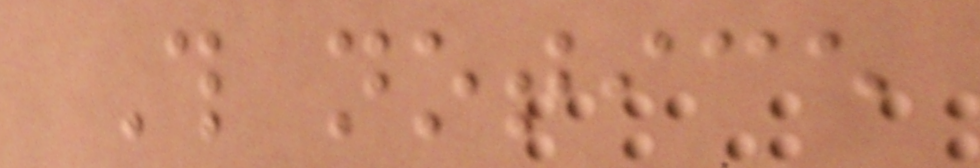This notice
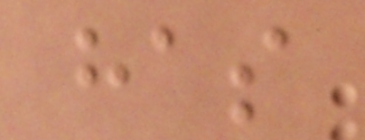has
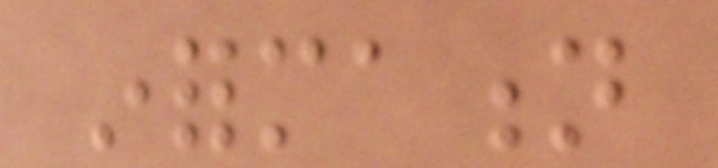information
